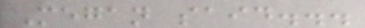Megan said...
